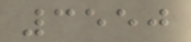3550
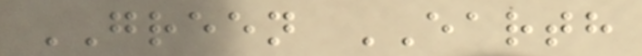GREEN EARTH
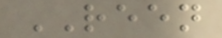REEN
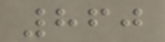860
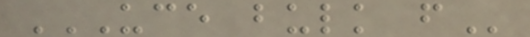UCE BULK F
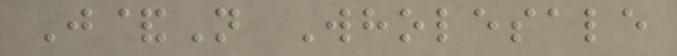J&N Wholesale
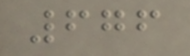676
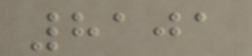8101
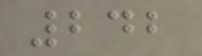242
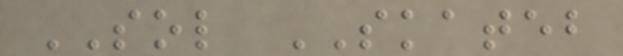SOL SKATEB
